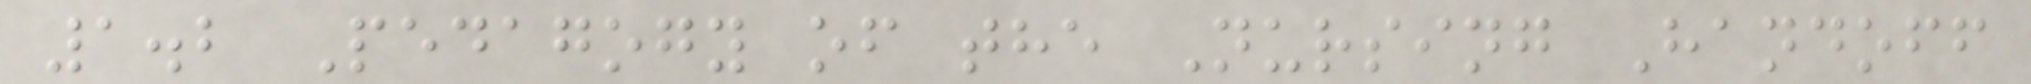1.2 Pedagogy of the Nursing Handoff
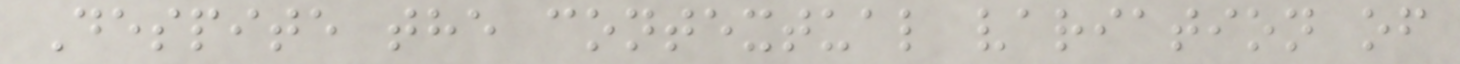Despite the contextual variation of
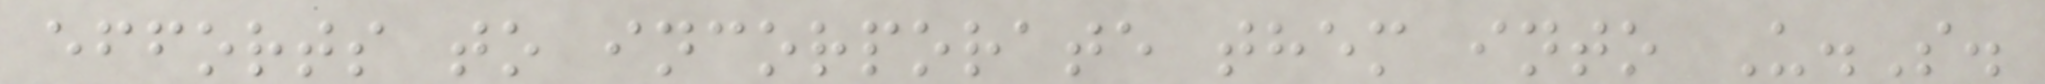efforts to incorporate them into U.S.
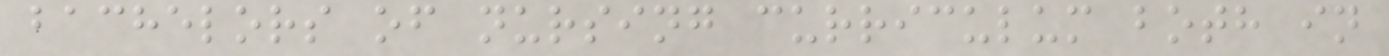bachelors of nursing curriculum both in
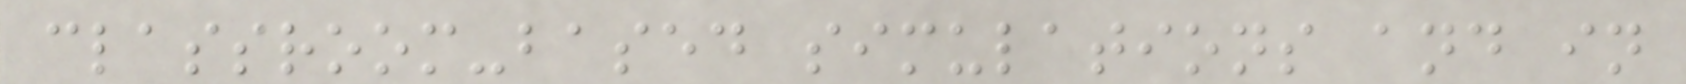classroom-based simulations and in
